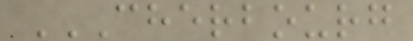CHERBOURG
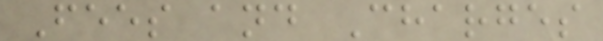Fees and Charges
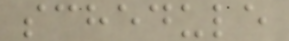schedule
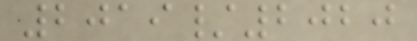2019/2020
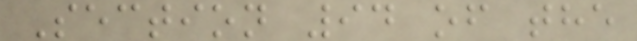Section 94 of the
